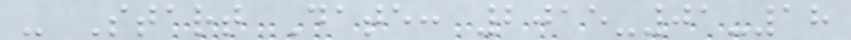- Start Date: 2015-01-18
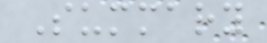Summary
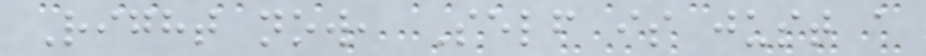Right now, Self is just a
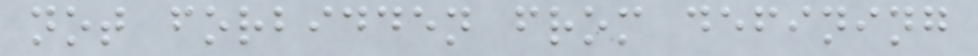not forbidden from defining
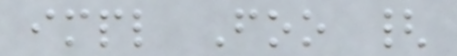impl Foo {
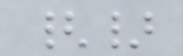{}
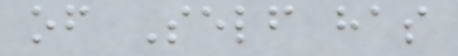of Self has
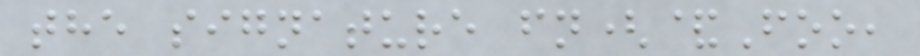the signature fn(&Foo,
